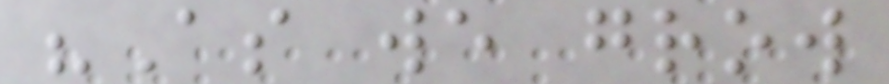"As we grow
